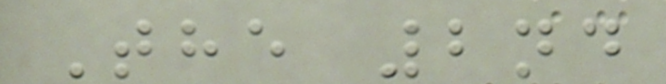The 2nd
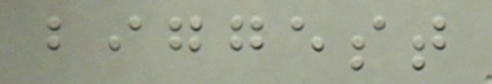biggest
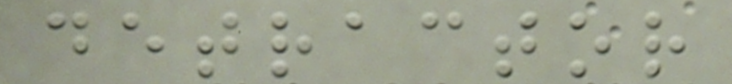detractor
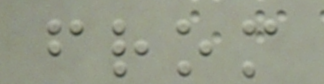from
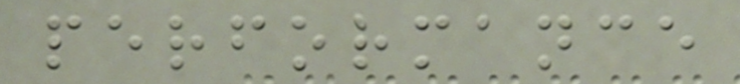performance
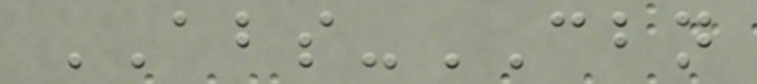ABS-CBN
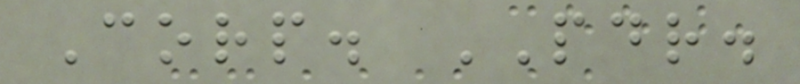Corp. PDR.
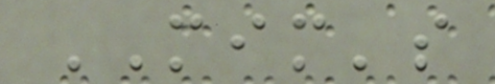MIM's
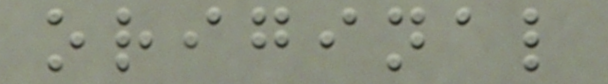original
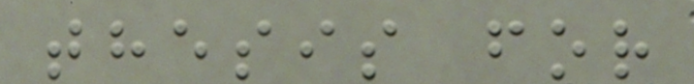thesis for
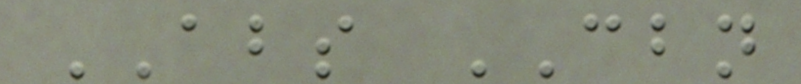ABS CBN
